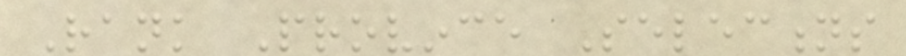Rank Province Selections
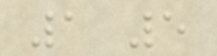1 5
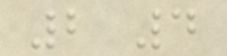2 4
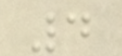4
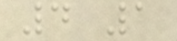4 1
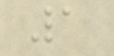1
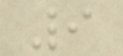9
